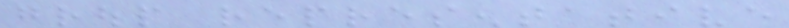group representative
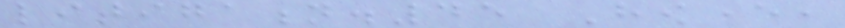litigation.45 However,
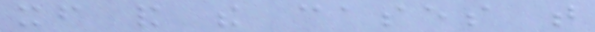itself and the cases that
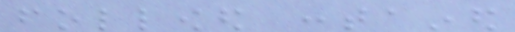followed contained
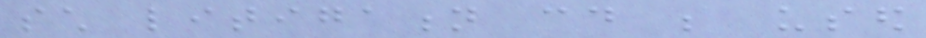such litigation could be used
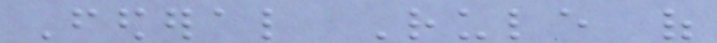Federal Rule of
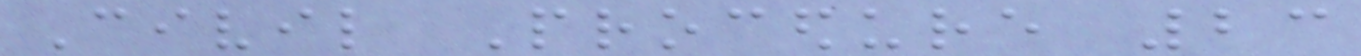Civil Procedure 23
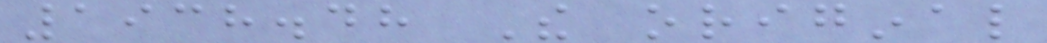1938.48 The original
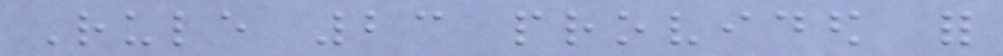Rule 23 provided for
